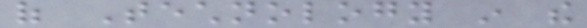of Technology in the
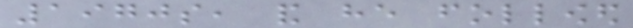1970s, and he followed
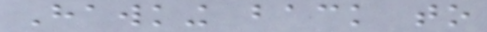Hawking back to
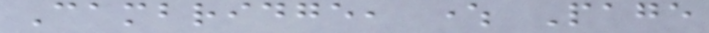Cambridge, where Page
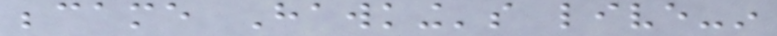became Hawking's live-in
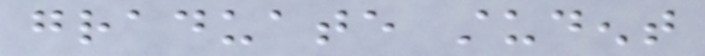graduate student
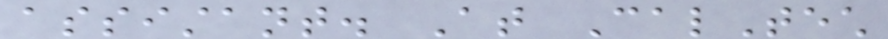assistant. At CalTech
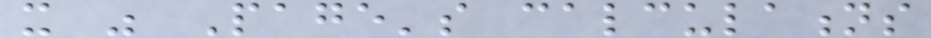it was Page's calculations
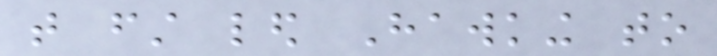that first led Hawking to
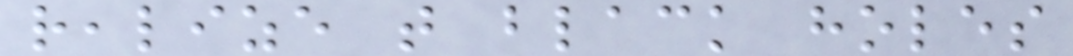realize that black holes
